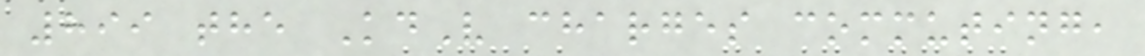899 the KdV charges commuting,
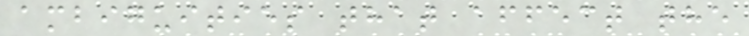ambiguities that affect the
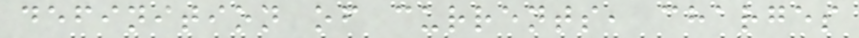definition of currents, charges
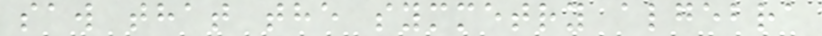saw that the symmetry algebra
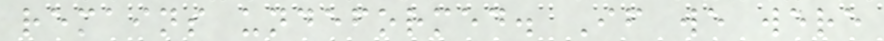remains undeformed. If we were
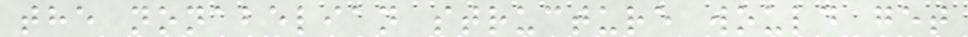the nonabelian structure would get
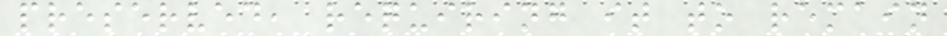preserved, requiring it to remain
